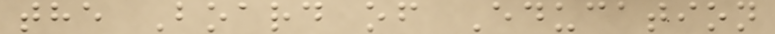the Board of Education
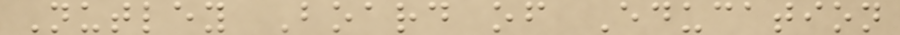Nutley Board of Education
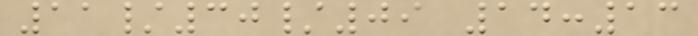11/30/09 14:13
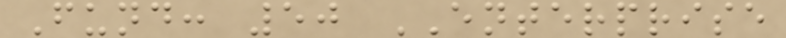Fund: 50 ENTERPRISE
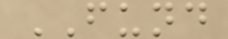FUND
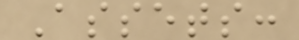Assets:
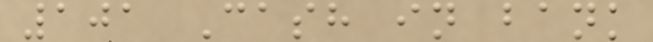101 Cash in bank
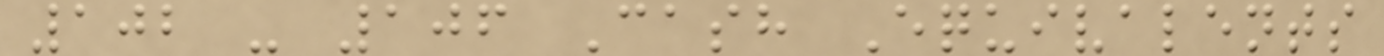102 - 106 Cash Equivalents
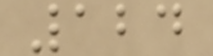124
